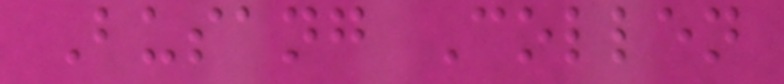Busang Collen
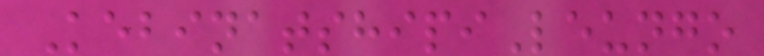KebinatshipiLeungo
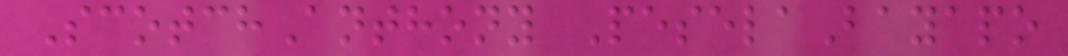ScotchAnthony PeselaBayapo
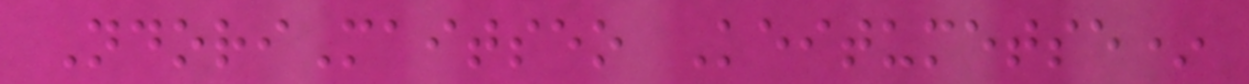NdoriMaitseo Keitumetse*
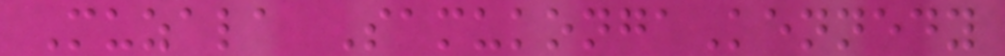Muzala SamukongaKennedy
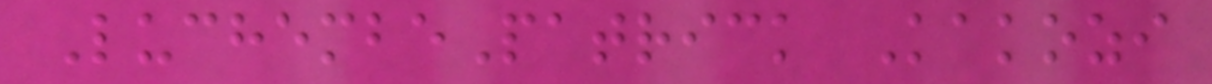LuchembePatrick Kakozi
